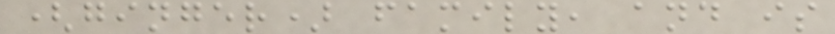(ginger) family, and is
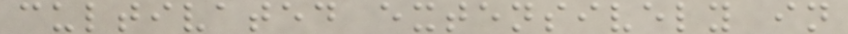cultivated extensively in
